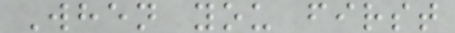When you first
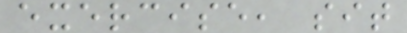exercise, sit
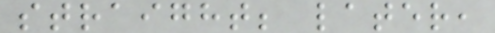straight; later,
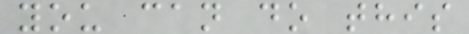you can do this
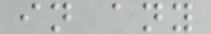in any
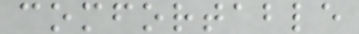comfortable
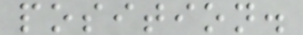position.
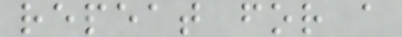repeat for a
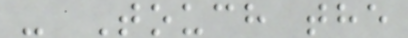- Touch the
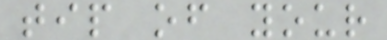tip of your
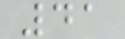41
